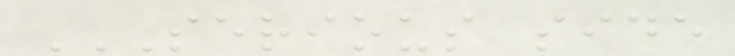SERIOUS SIDE
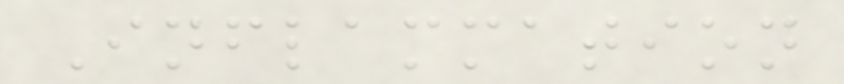Inflammation
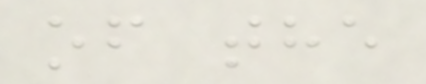of the
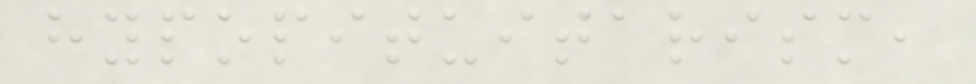hypopituitarism,
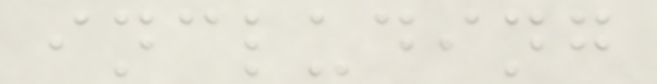including
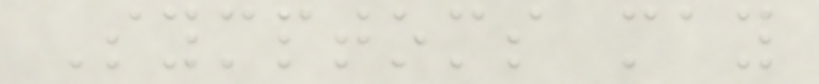Symptoms may
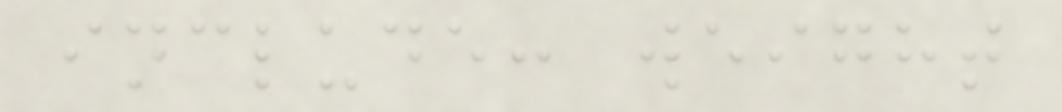include: weight
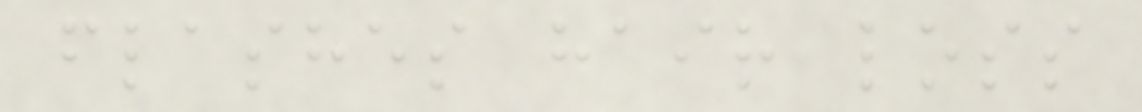flashes hair loss
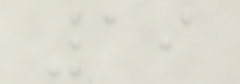19
